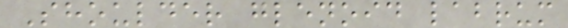Shoulder glenoid labrum
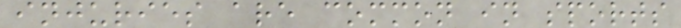injuries are common in sports
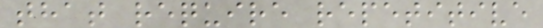that require repetitive
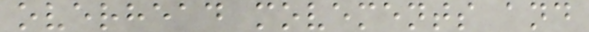overhead movements and
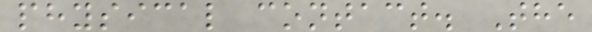physical contact. The
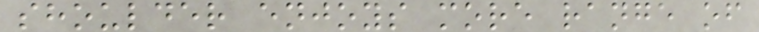shoulder enjoys more range of
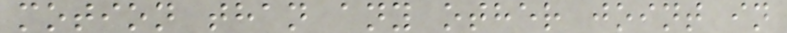motion than any other joint in
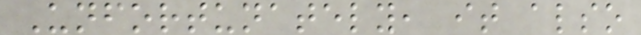Unfortunately, it also
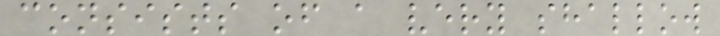consists of a very shallow
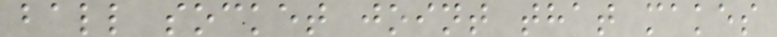ball socket joint that makes
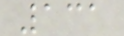131
